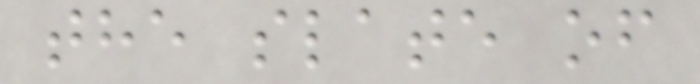the slate of
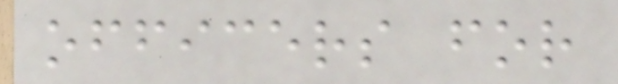officers for
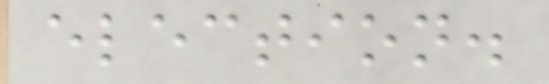election.
